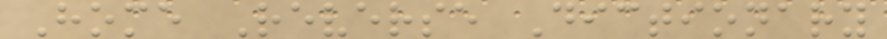Home Reverse Dictionary
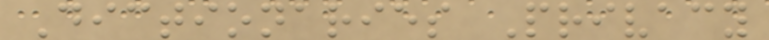Dictionaries Privacy
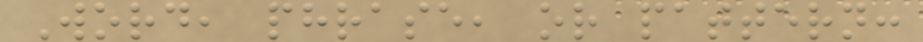Word, phrase, or pattern:
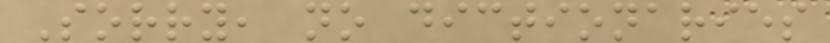Sorry, no dictionaries
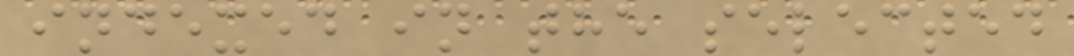indexed in the selected
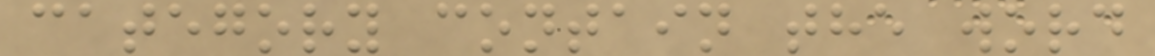category contain the word
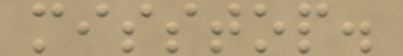misstop.
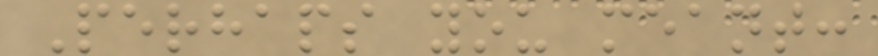Perhaps you meant:
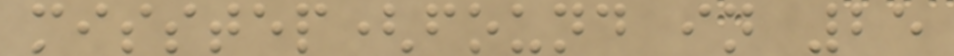misstep(found in 25
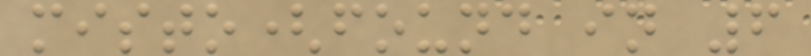misto(found in 6
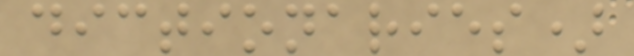dictionaries)
